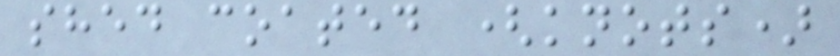shed coated (knots)
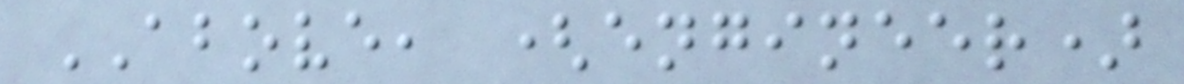ABOVE, (engineer)
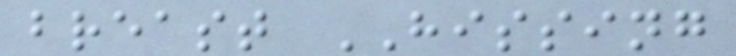breast HISSING
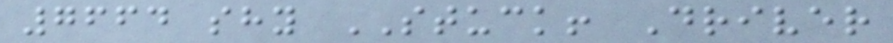7664 shy STUCK! Driver
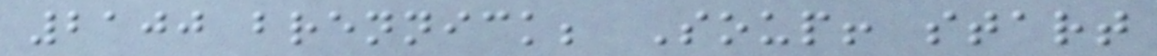2100 brennick; Soup! start
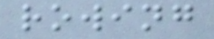rowing
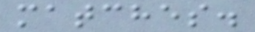matches.
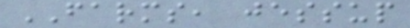FARMS, jessup
